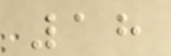18
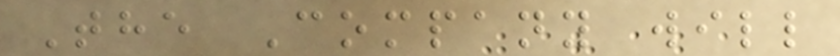The Company will
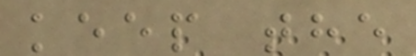keep the
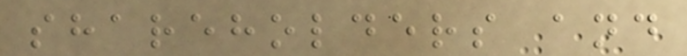shareholders and
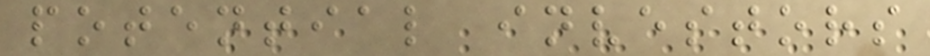potential investors
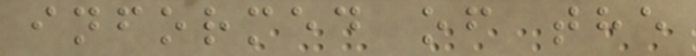informed of the
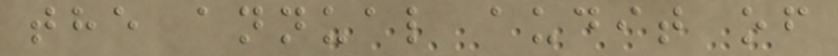the annual audit of
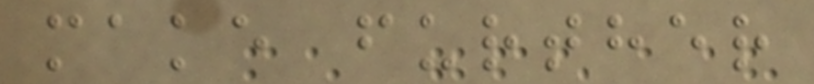make further
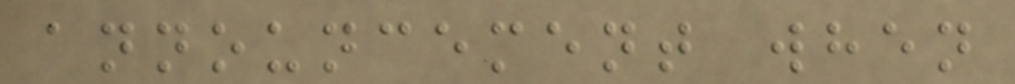announcement when
